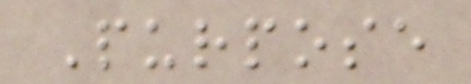Purpose
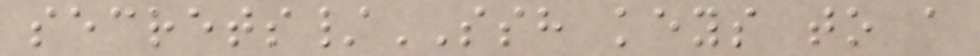secrets/SSH keys to a
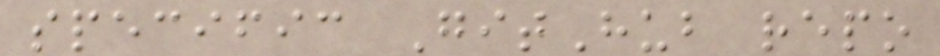specific GitHub repo
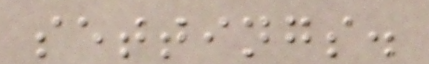settings.
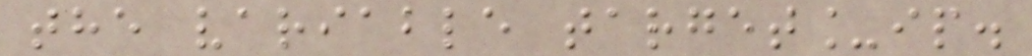the variable target_ip.
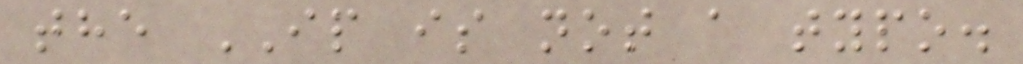the IP is not a typo.
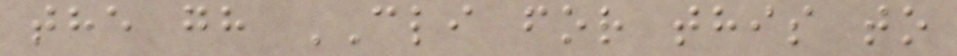the gh CLI for this to
